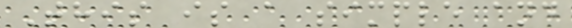This is a simple and
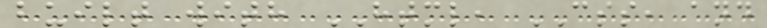built with HTML, CSS, and
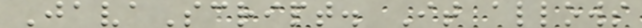JavaScript. It allows
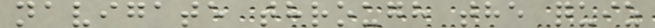navigate through the quiz
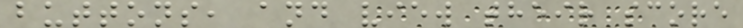buttons, and view their score
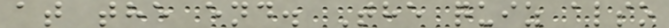at the end. The quiz also
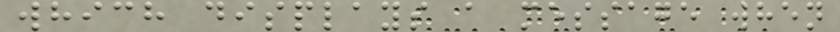which displays a message when
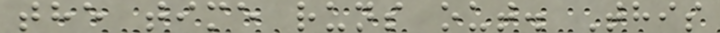the time runs out. This
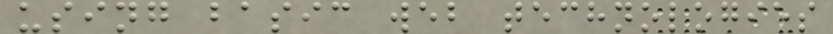using basic web technologies
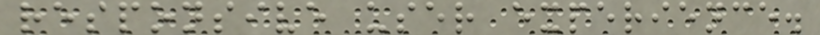responsive user experience.
